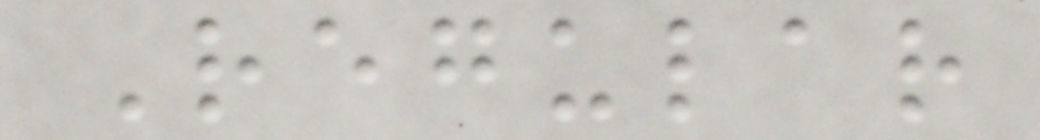Regular
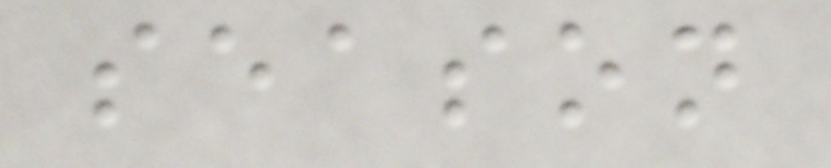season
